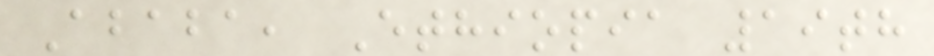Ababa, Ethiopia 19th
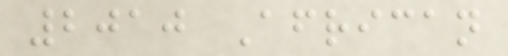2010 African
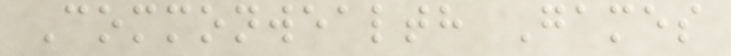Commonwealth Games
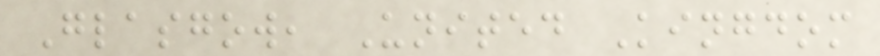Glasgow, United Kingdom
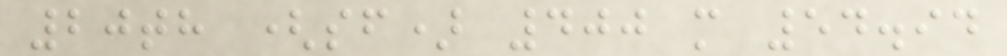20th (sf) 400 m 54.94
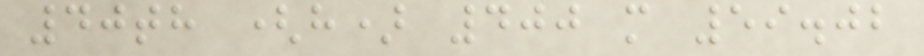40th (h) 400 m 59.02
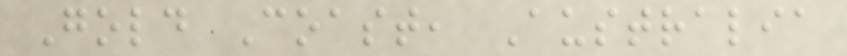Gold Coast, Australia
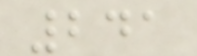241
